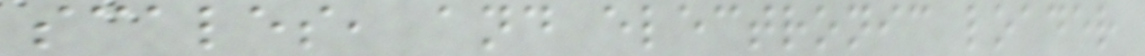scales, and electronic loader
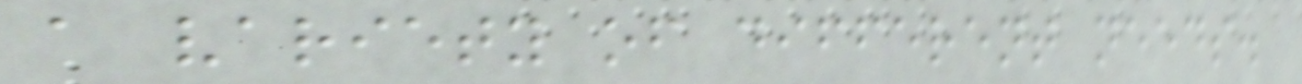a variety of different needs.
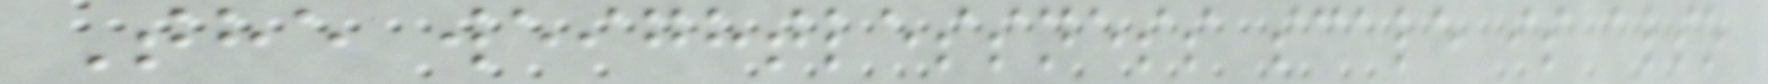The weightlessness scale is also
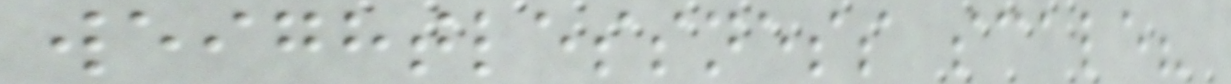weightlessness scale?
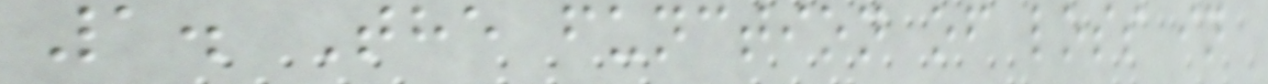1. The function of loss in
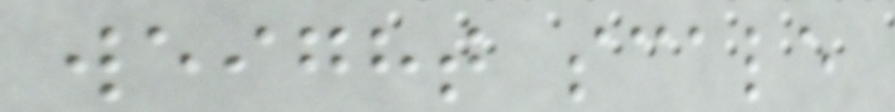weight scale
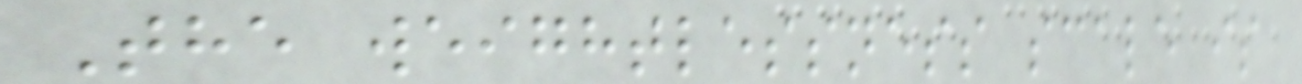The weightlessness scale is
